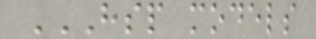HSP MODELS
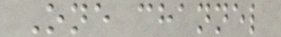One channel
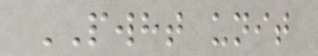PWHT unit
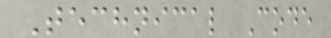Technical Code
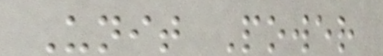Unit Power
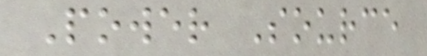Power Source
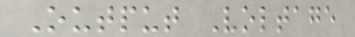Output Voltage
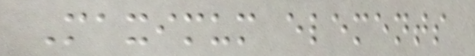Maximum elements
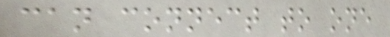can connect to one
